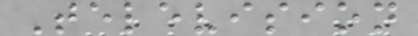Television
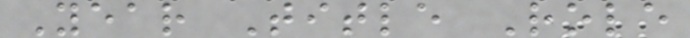Year Title Role
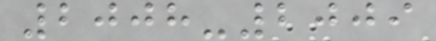2008-2009
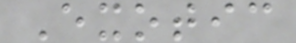Exotic
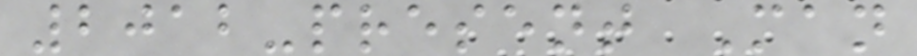2012-present Man
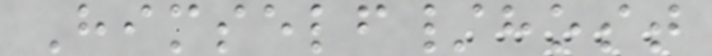Himself/host
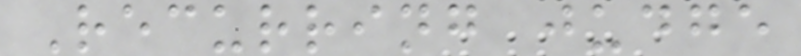Recurring judge
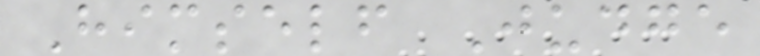Himself Judge
